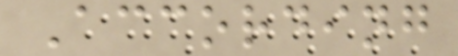According
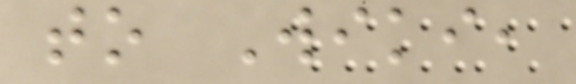to Wiki,
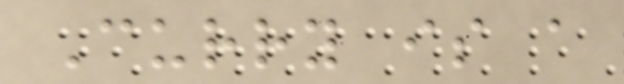Curry is a
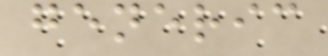generic
